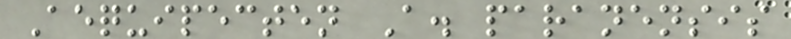Aequipecten A. paranensis
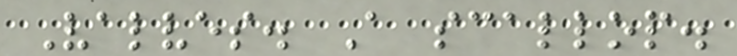Valves. A scallop.
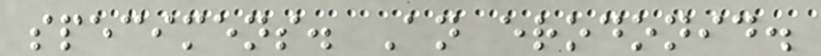specimens. An erodonid.
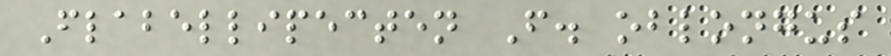Flabellipecten F. oblongus
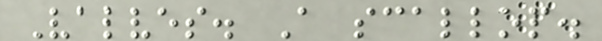Valves. A scallop.
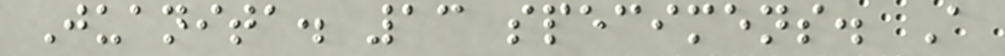Juanita. 13 specimens. A
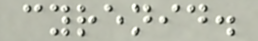cyrenid.
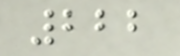222
